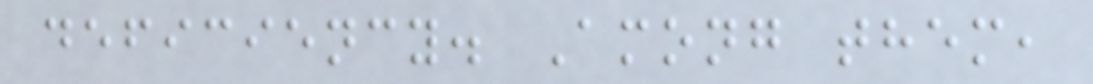deficiency. Among them,
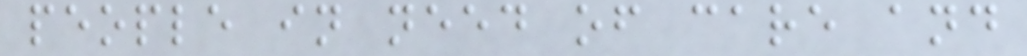people in need of care and
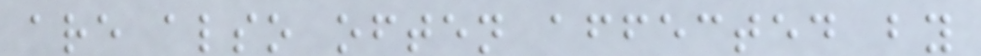are also often affected by
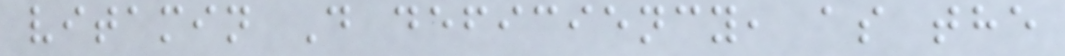vitamin D deficiency, as the
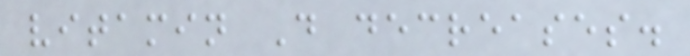vitamin D decreases.
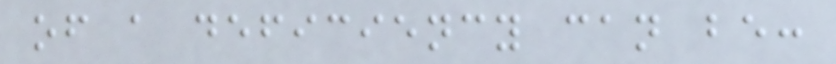of a deficiency can be:
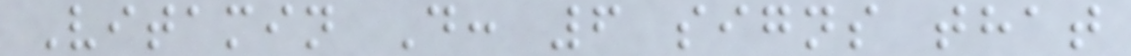Vitamin D: 6 signs that
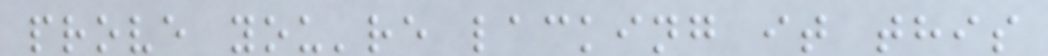prove you're lacking it this
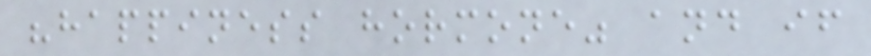"happiness hormone" and if
